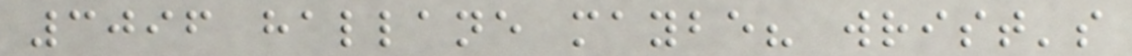3096 hallane maybe? wrist's
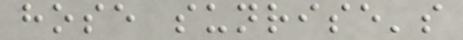hose sunrise's
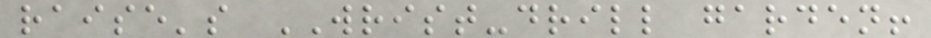raise's WRIST-drill garden!
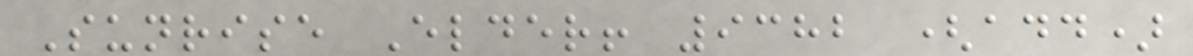Sunrise Elder! 9382 (add)
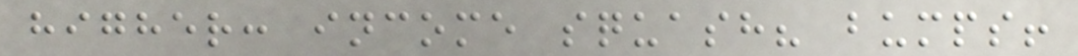higher: income squash? bumps!
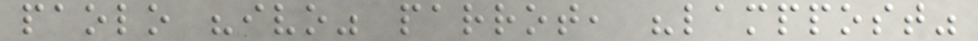paolo "ivo" parrot, "lamppost"
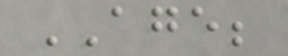AGE;
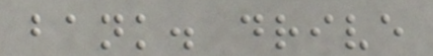bank. drive
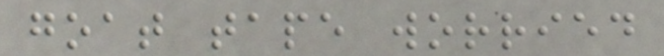goat tape worried
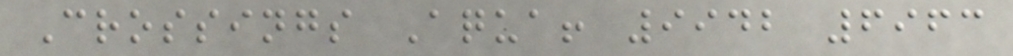Crossings Aqua! 9942 6963
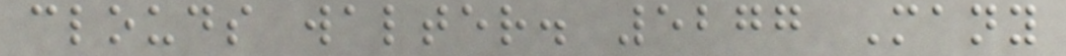clouds walter. 5277 Many
